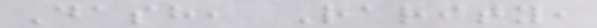Dash, Rarity,
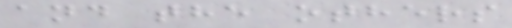and the others
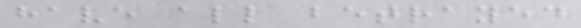have all betrayed
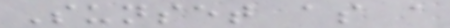Sunset as a
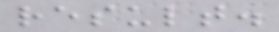result.
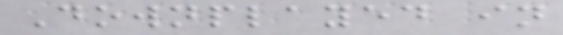Downplayed in
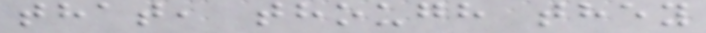that, though they
